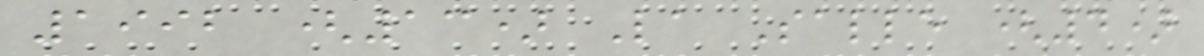1992 (13) La Salle (4)
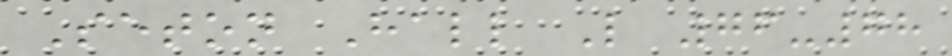Seton Hall L 76-78
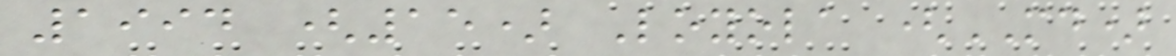1994 (15) Loyola (MD)
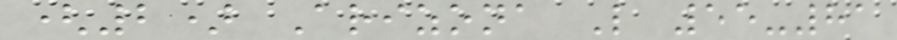(2) Arizona L 55-81
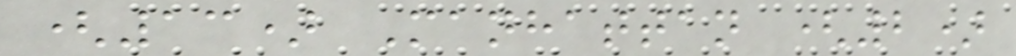(13) Manhattan (2)
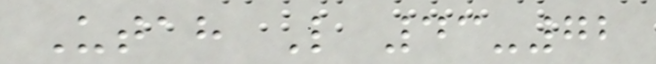Utah L 43-72
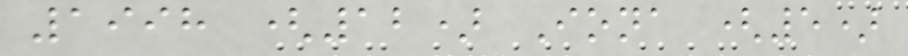1998 (12) Iona (5)
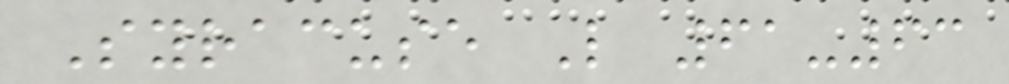Syracuse L 61-63
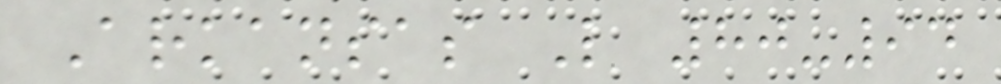Arkansas L 80-94
